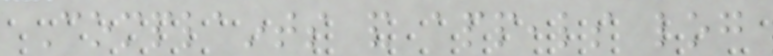Complaints and appeals log
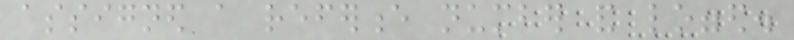assigned a reference number and logged.
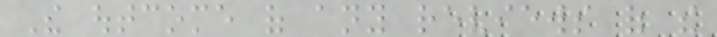The outcome of any reviews of the
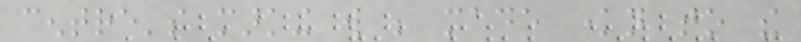centre's marking will be made known to the
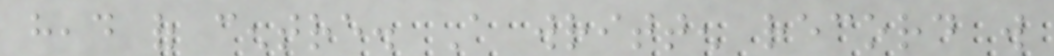head of centre. A written record will
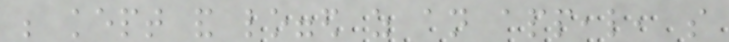be kept and logged as an appeal, so
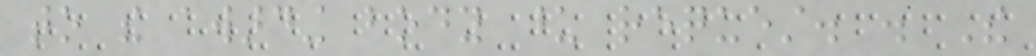to the awarding body upon request. . The
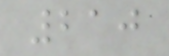210
